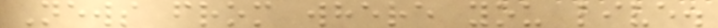News from where you live.
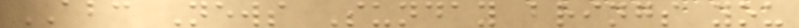ABC News Sunday brings you
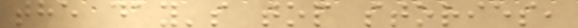the day's top stories,
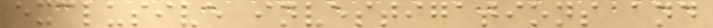exclusive investigations and
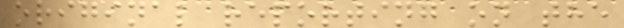original reporting on the
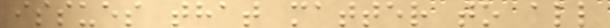issues that matter to all
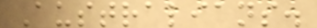Australians.
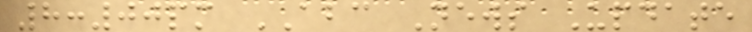8:00pm ABC News Update
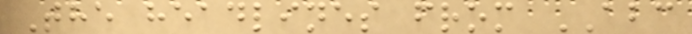The headlines from ABC
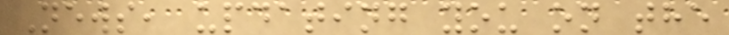News, updating you on the
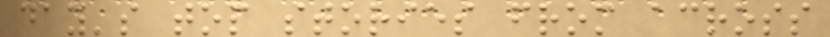day's top stories from across
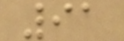91
